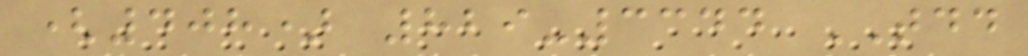(408) 829-3344 TDD
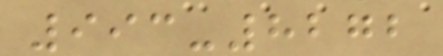993-8272
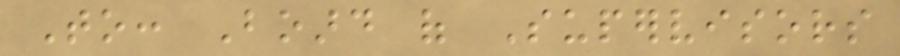To: Board of Supervisors
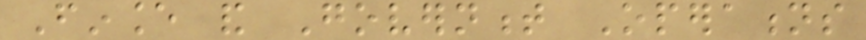Finance and Government Operations
